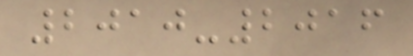2010-2016
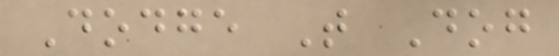Dodge T Dog
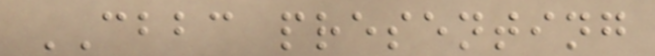CBBC presenting
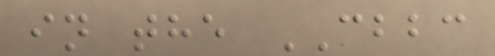in the CBBC
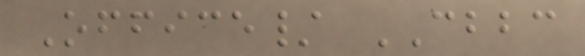Office/ CBBC
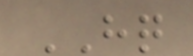HQ
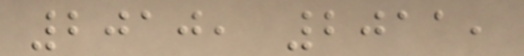2010, 2011,
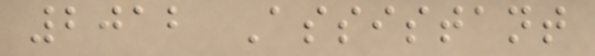2012 Assistant
